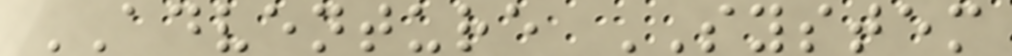ADVENTURE SYSTEM
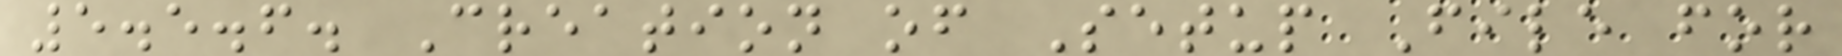5.5.6. Creation of Setup File for
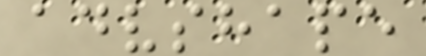advshape
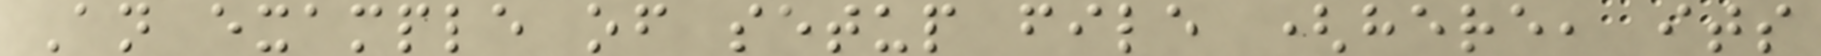An example of setup file (here, its
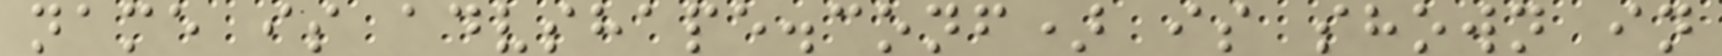name is advshape.conf) is shown in
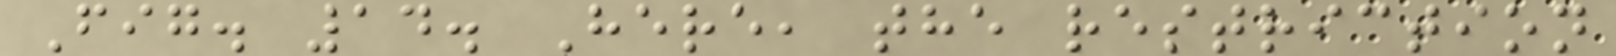Fig. 14. Here, the restriction
